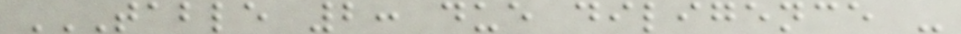TABLE 2: DUE DILIGENCE -
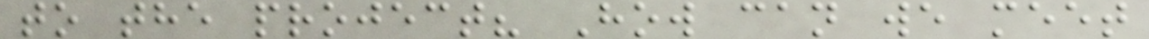to the project? How can we meet
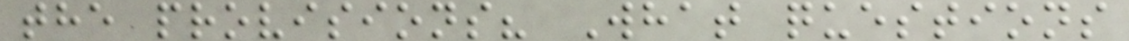the provisions? What questions
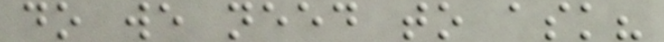do we need to ask?
